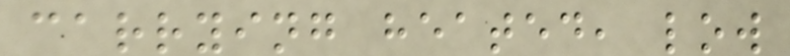carrying heated, low
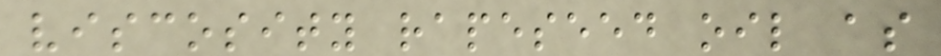viscosity rapeseed oil as
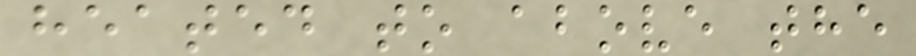heated to above the
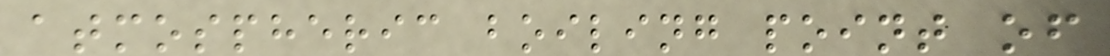atmospheric boiling point of
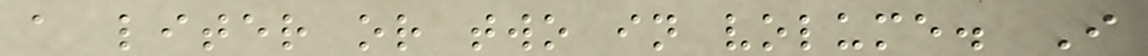a liter or two in volume. I
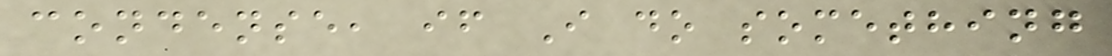condense, if I do something
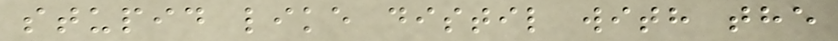stupid like distil with the
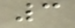3
